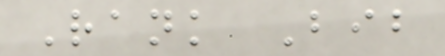Rank Bib
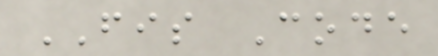FIS Code
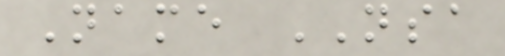Name NSA
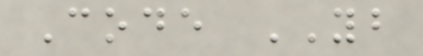Code YB
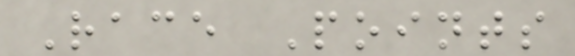Race Points
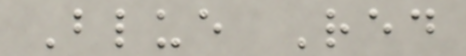Blue Red
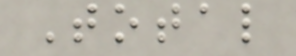Total
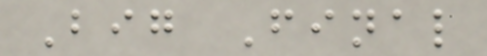Big Final
